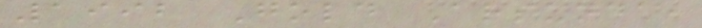1992 Gold Arsunda,
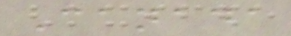Canada
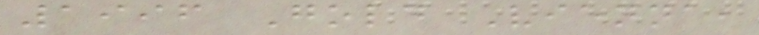1996 Gold Vienna,
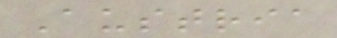Austria
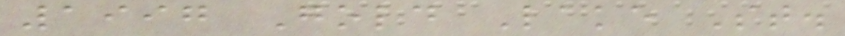1997 Gold Lake St.
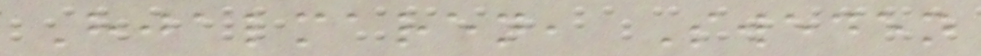Hjalmaren, Sweden
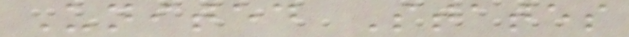United States
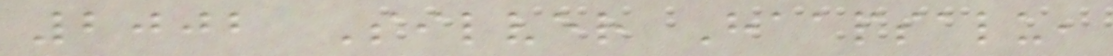2002 Silver Haapsalu,
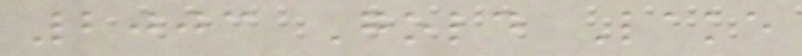2003 Gold Lake
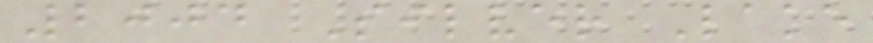2004 Silver Lake
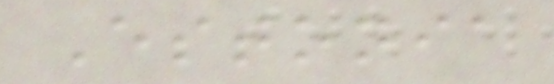Estonia
